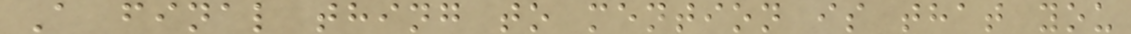A final thing to mention is that you
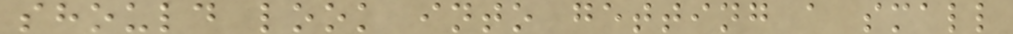should look into getting a small
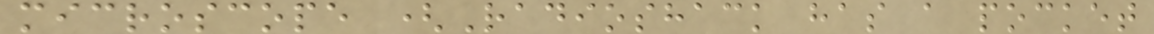microscope (Radioshack has a pocket
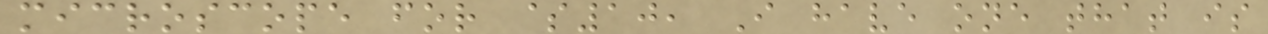microscope for $10, I have one that is
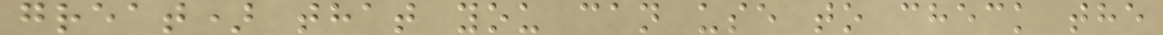great) that you can use to check the
